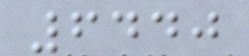6440
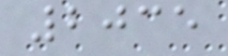2035
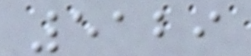5129
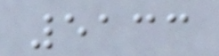5133
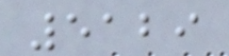5129
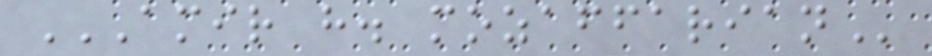AMIR H. MOZAFFARIAN
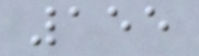155
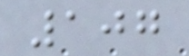107
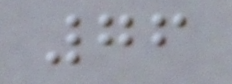76
